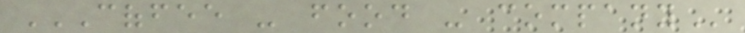COFFEE - FOOD - COMPANY
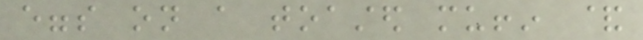eggs on a toasted muffin &
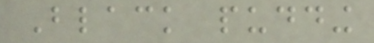Black pudding
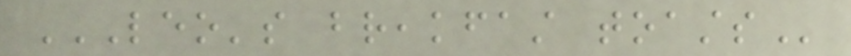LEO'S BREAKFAST TOASTS
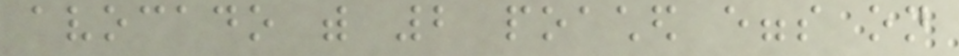avocado with 2 poached eggs on
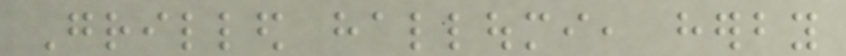Grilled halloumi, herby
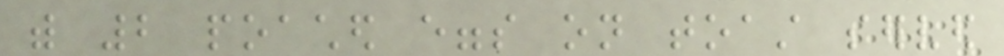with 2 poached eggs on toast served
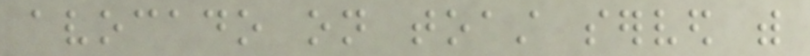avocado on toast served with
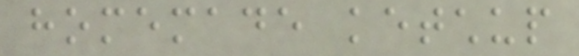homemade ketchup
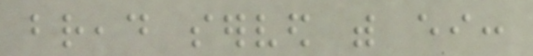bread served with either:
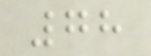78
